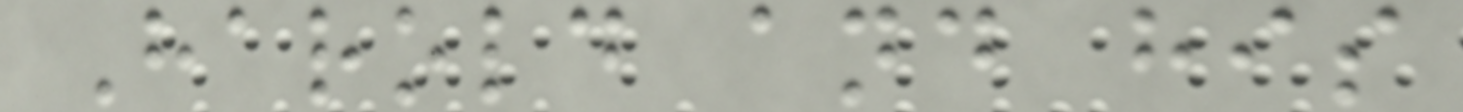Harold and his
